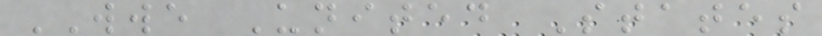WWE United States
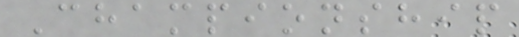Championship
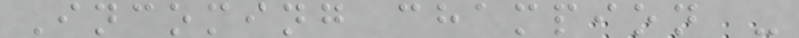Incoming champion -
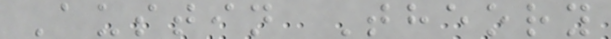Austin Theory
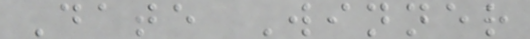Date Winner
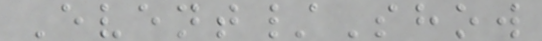Event/Show
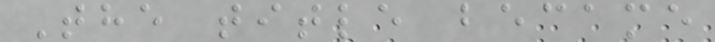The title became
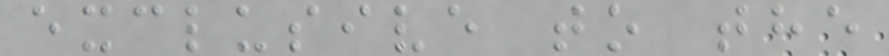exclusive to the
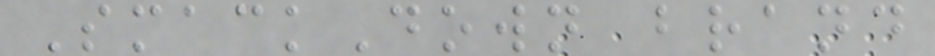SmackDown brand
